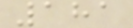181
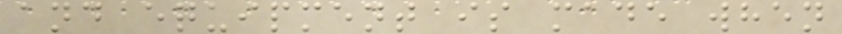and equipment is made when
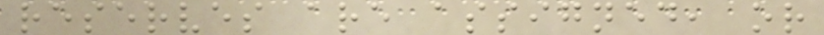reserves are assigned, or
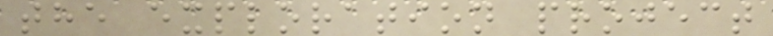the exploration project
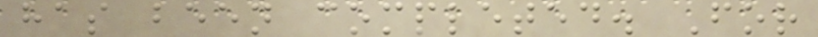has been completed. For
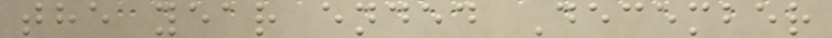the year ended December
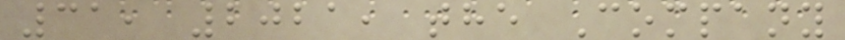31, 2021, the Company
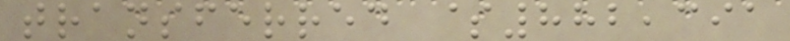transferred $882,391
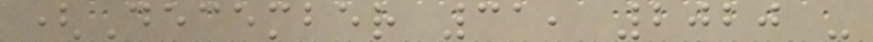(December 31, 2020 -
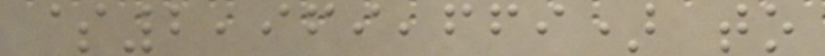$2,969,669) to
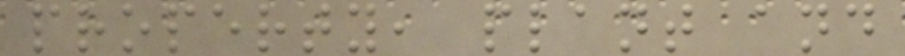property, plant and
